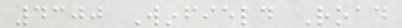4300 Winfield Road
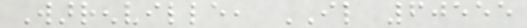Warrenville, IL 60555
